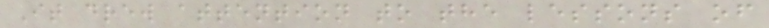It drew attention to the lessons of
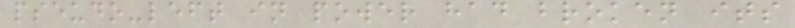pseudo-left in power had broken its
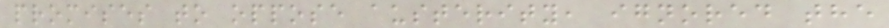promises to oppose austerity, ignored the
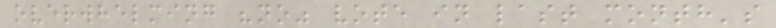overwhelming "no" vote in last month's
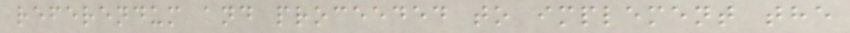referendum and proceeded to implement the
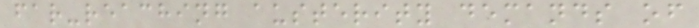far-reaching austerity demands of
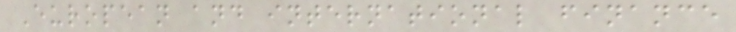European and international finance
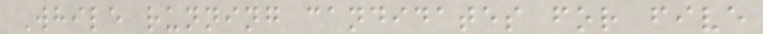While running candidates for five
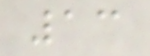13
